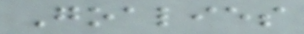Goalies
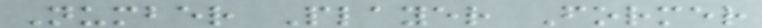Number Player Former
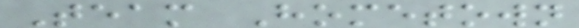Team Hometown
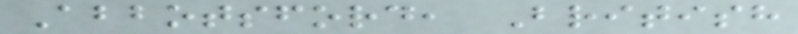Abbotsford, British
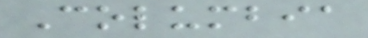Columbia
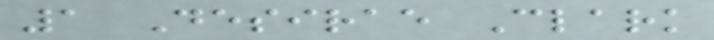1 Desirae Clark
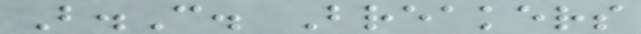B.C. Breakers
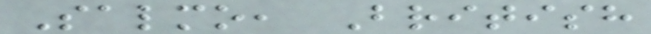Salmo, British
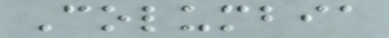Columbia
